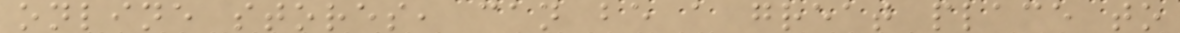online stores, can be a great place to
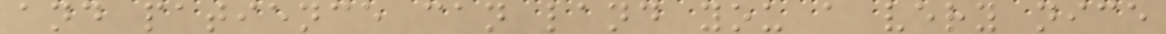and patience can land you a very nice
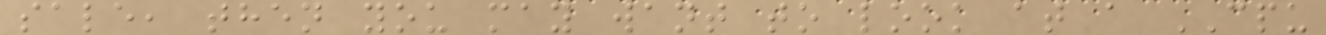sale, then you may want to look at a CPU
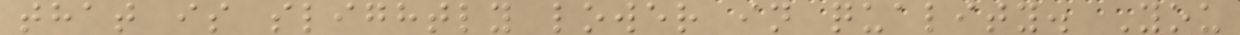that is slightly lower in quality. You
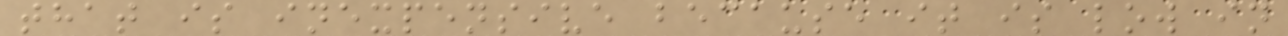that is inexpensive because it is low in
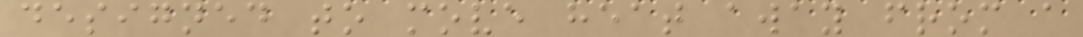designed to move heat away from a
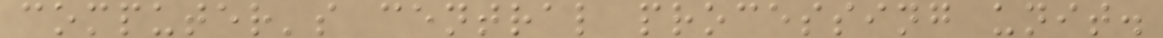computer's central processing unit.
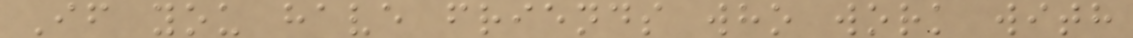If you have friends who work with
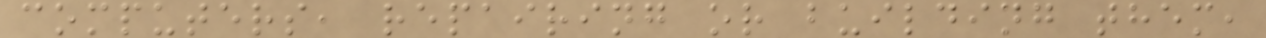computers, repairing or building them,
